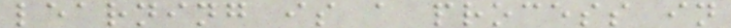learning is a process in
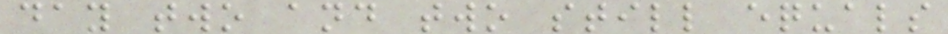day two and two still equals
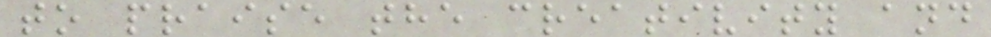to praise the creativity and
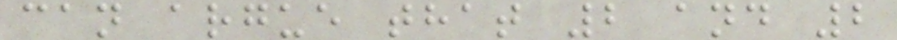can argue that 2 and 2
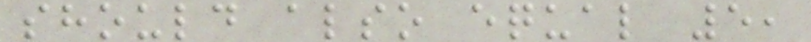should also equal 5,
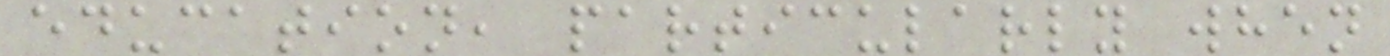education, particularly when
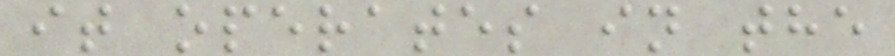it operates in the
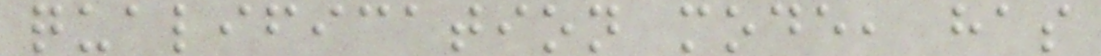qualification mode, has
